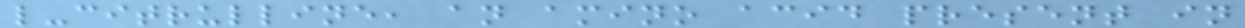l-citrulline, an amino acid present in
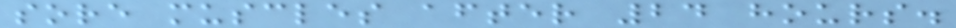sore muscles after 24 hours.
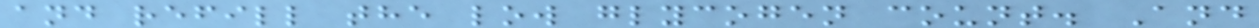and refill the low glycogen count. And
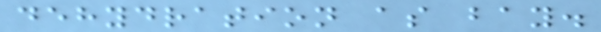dehydration as bay.
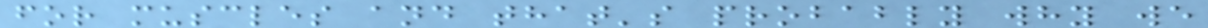for muscles and that's probably why we
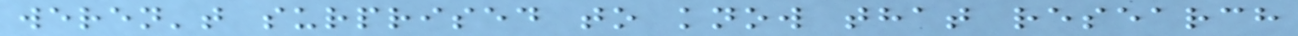weren't surprised to know that research
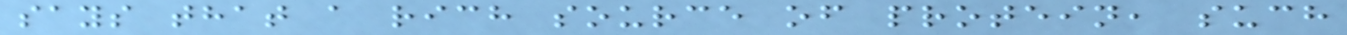says that a rich source of protein, such
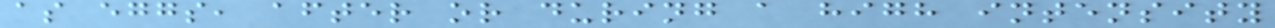as eggs, after or during a high intensity
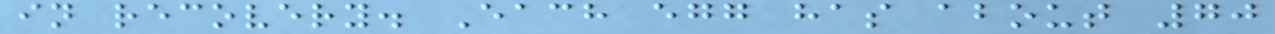in recovery. Each egg has about 70
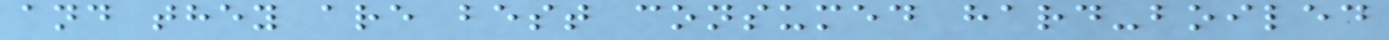and they are best consumed hard-boiled
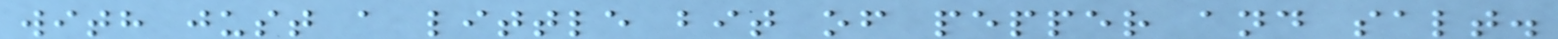with just a little bit of pepper and salt.
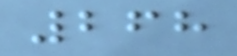268
